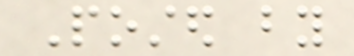Posted by
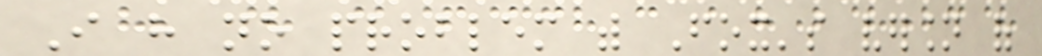I have no problem with Fox's version of
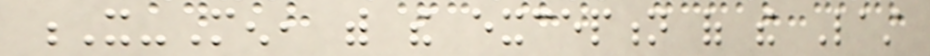X-Men, with the exception of the Last
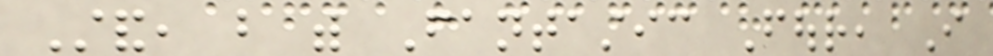Stand, but with Fantastic Four, I
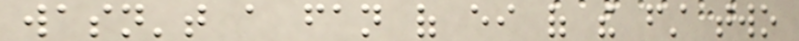wasn't a fan of either of the first two
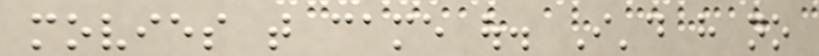movies that came out. I'd have no
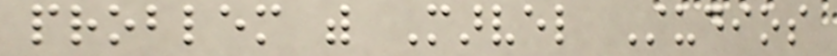problem with Marvel Studios
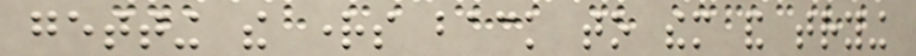getting the rights back to them and trying
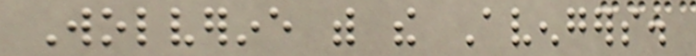Wolverine with the Avengers.
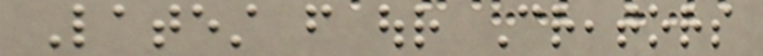Latest from our Creators
